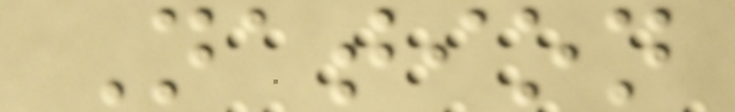Nation
